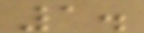1.
